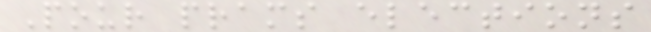Pour prams elections
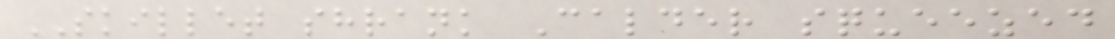SKILLET shrank Calder squeezed
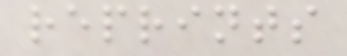reprints
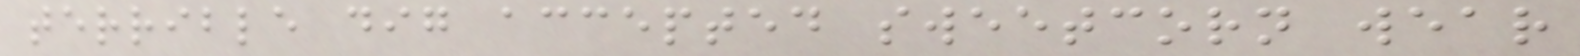terrible dig accepted sweetcorn wear
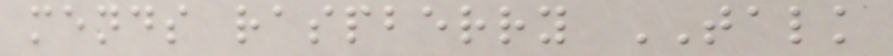mends raspberry TALK
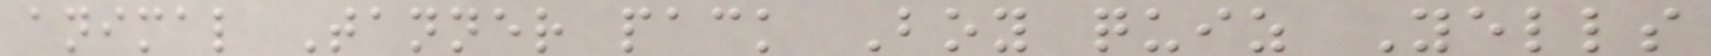animal Tanner pack Boy quiz Yells
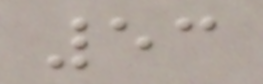53
